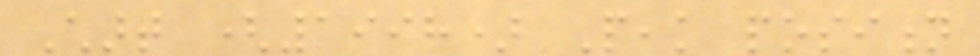Chart (1998) Peak position
